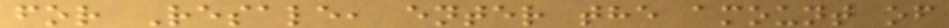for Resale, enter the amount of
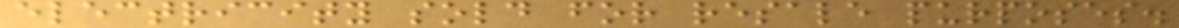electricity sold for resale purposes.
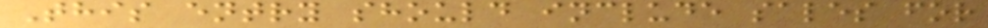This entry should include sales for
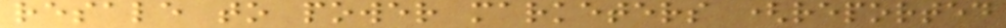resale to power marketers (reported
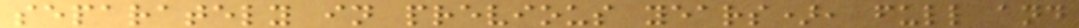separately in previous years), full and
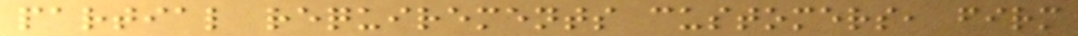partial requirements customers, firm
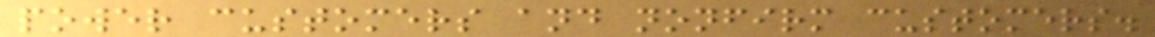power customers and nonfirm customers.
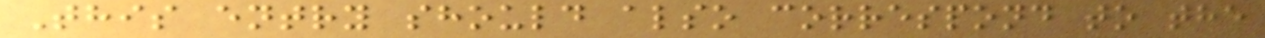This entry should also correspond to the
